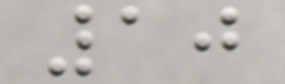10
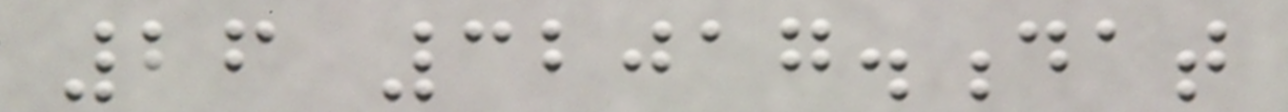26 32017.dat
